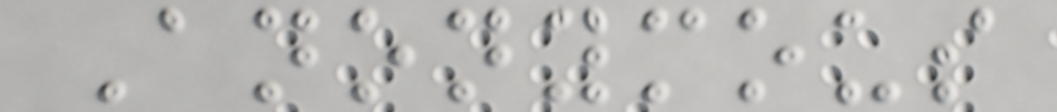Anonymous
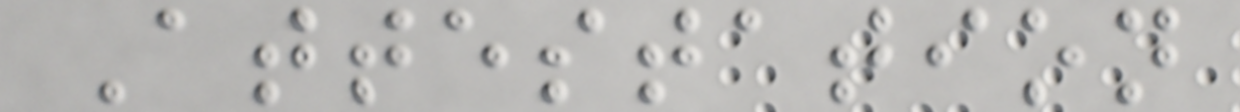Attestation
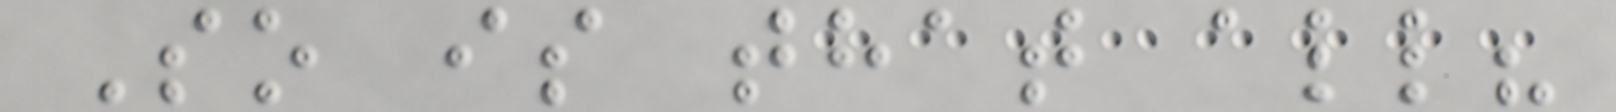So is that all?
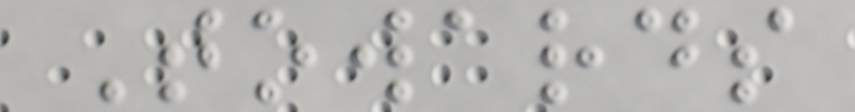Towards
